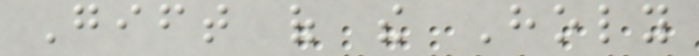Gift of the Holy
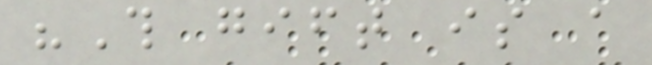"This gift is a
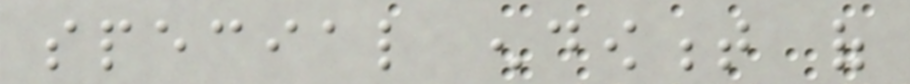special endowment of
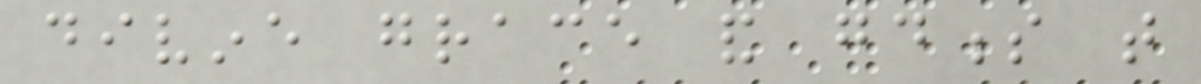divine grace and goodness that
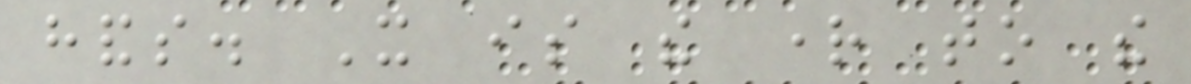hands. It is the right to the
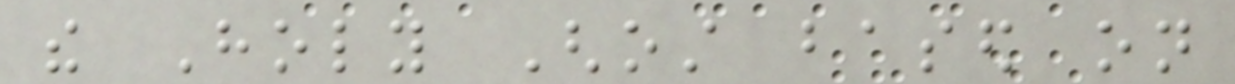the Holy Ghost based on
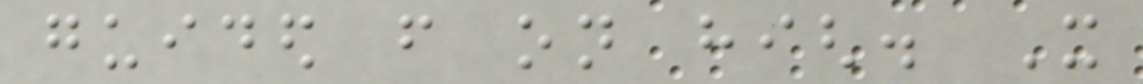guided from on high. It
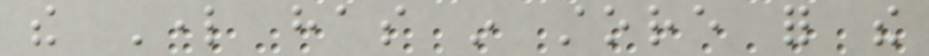the Lord has in store for the
